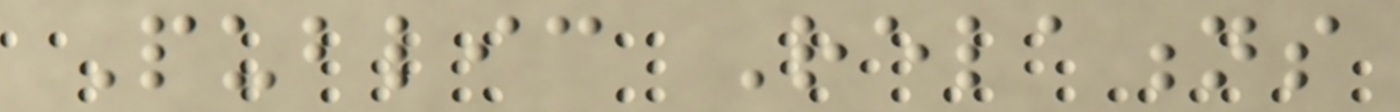Public Relations
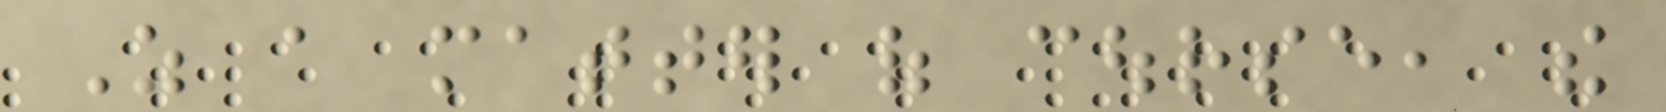As a matter of course, the
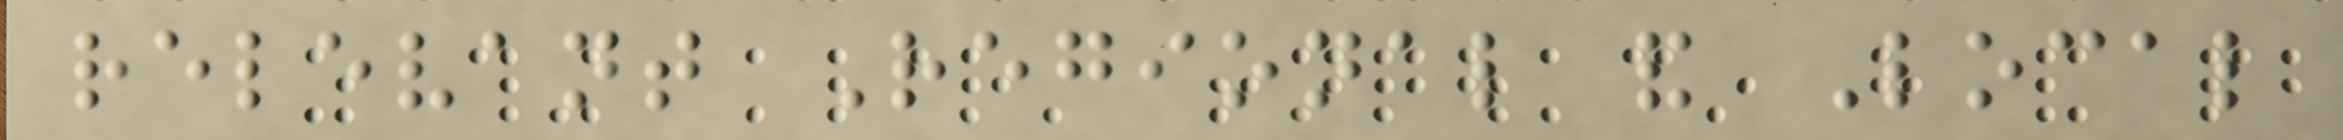relevant Regional and Local
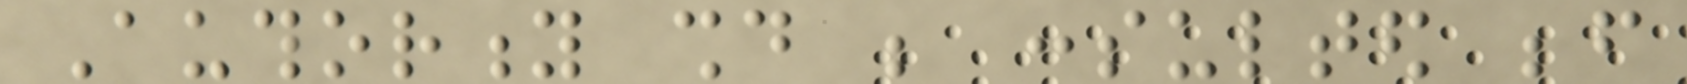Authority should be consulted before
